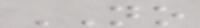NO
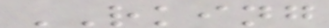RKING
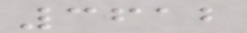3612
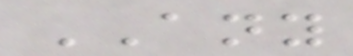ANY
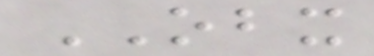OBX
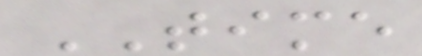TIME
